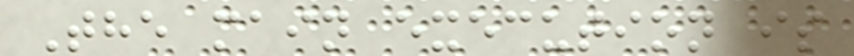The main execution is
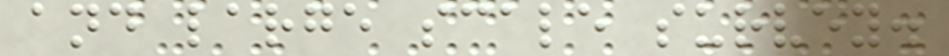and large scale survey.
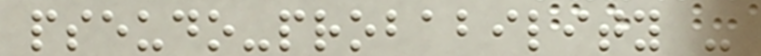pseudo-probability -
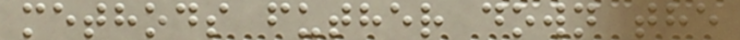methods futher down the
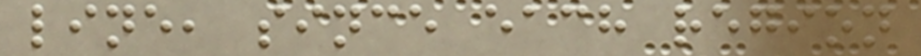line, since each region
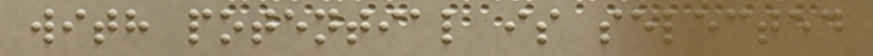with potential is selected
